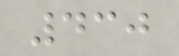430
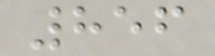856
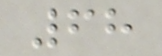68
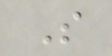S
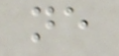ne
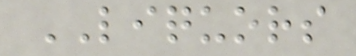LIQUORS
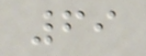69
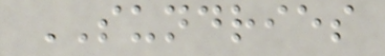SUNDRIES
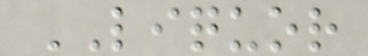LIQUOR
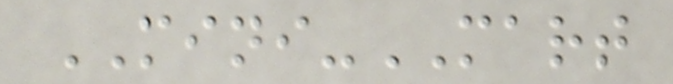MINI-MART
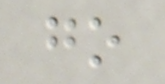go
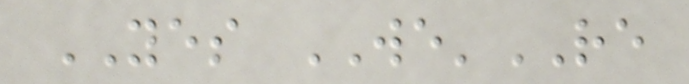YES WE'RE
